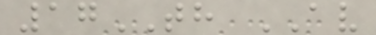17TH AV
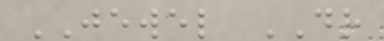JEWEL DR
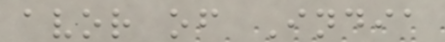avor of India
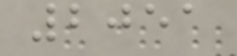2051
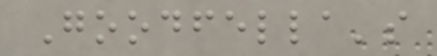Goodfella's
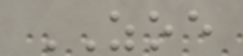ZOE
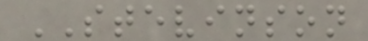STEVINSON
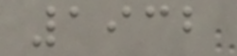1932
